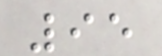95
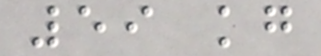59 kg
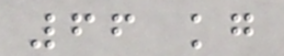66 kg
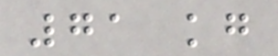71 kg
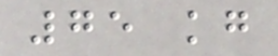75 kg
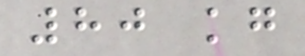80 kg
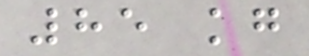85 kg
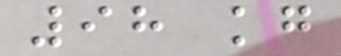98 kg
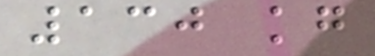130 kg
